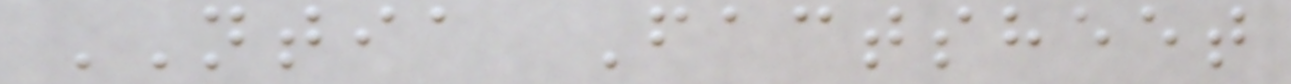NTIA Factsheet
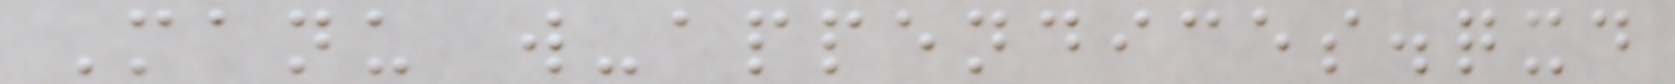Manu w-appendices.qxd
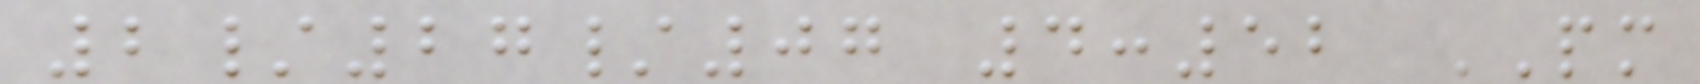2/27/07 4:52 PM
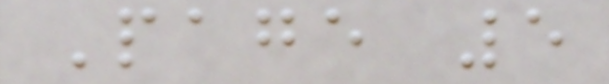Page 5
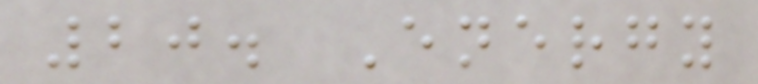20. Energy
